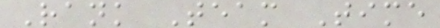Rank Team Time
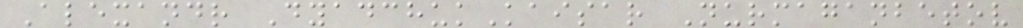Alexandr DyadchukKaisar Nurmaganbetov
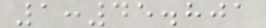1:45.801
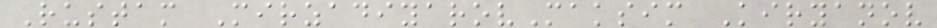Rustam MirzadiyarovMaksim Kiryanov
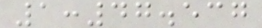1:47.537
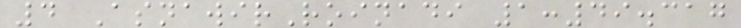4 AsnawirRoinadi 1:49.317
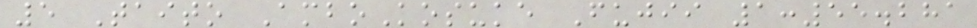5 Taito AmboKosuke Fujii 1:55.281
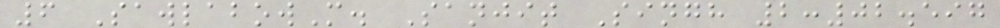6 SawlabowM. Sanjit Singh 2:02.597
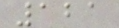121
